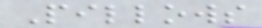Pillows
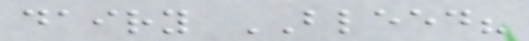dairy BLEED?
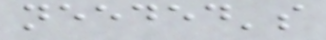needed's
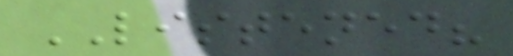LISTENED?
